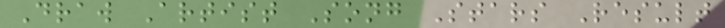Draw Artist Song Stars Result
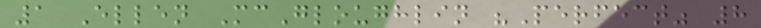1 Ellen McGloughlin "Perfect" 8
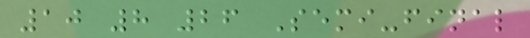10 8 26 Semi-final
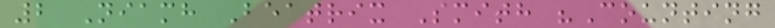2 Niamh Beatrix Smith "Counting
